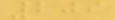209
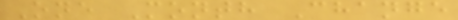One Month Change
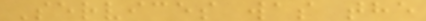Services was the
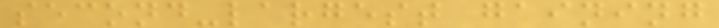second-largest gaining
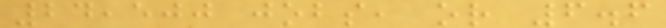24,500 jobs, or 6.6
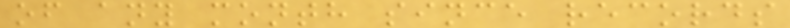of any month since records
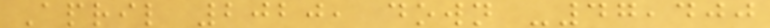April 2020, down -47,400
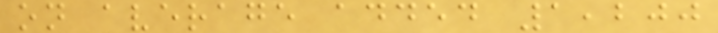on average added 1,200
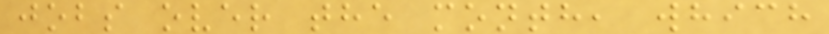jobs over the month, which
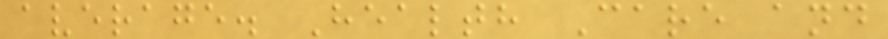average. Health Care and
